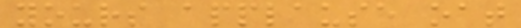yours applause oat
